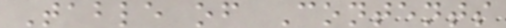Table of Contents
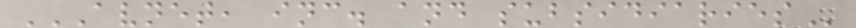AVNET, INC. AND SUBSIDIARIES
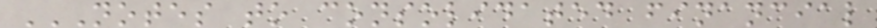NOTES TO CONSOLIDATED FINANCIAL
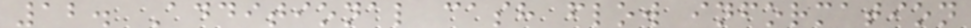12. Additional cash flow information
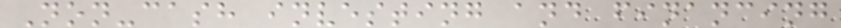Non-cash investing and financing
